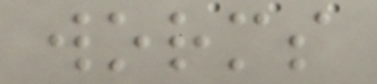worms
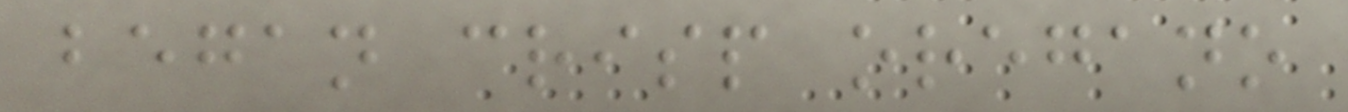began crisp oregano
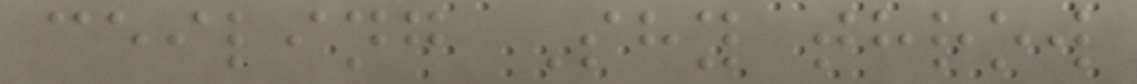ceiling Shy throw
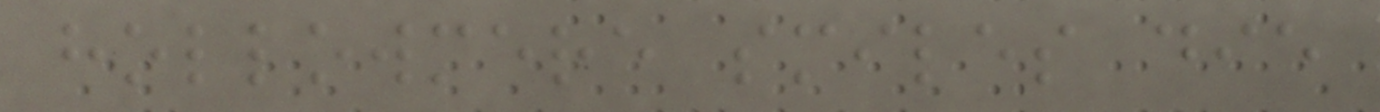hollowmere smiles die
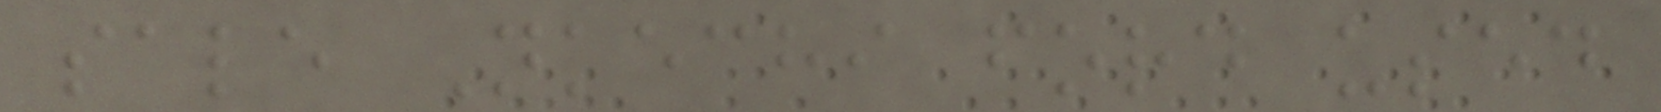sale Nkechi ford used
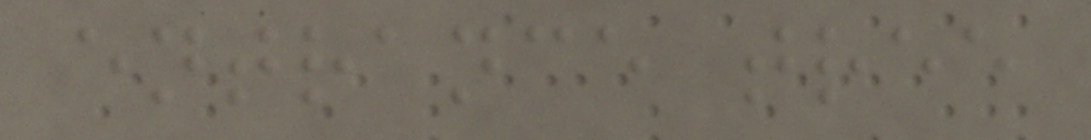entrance tree
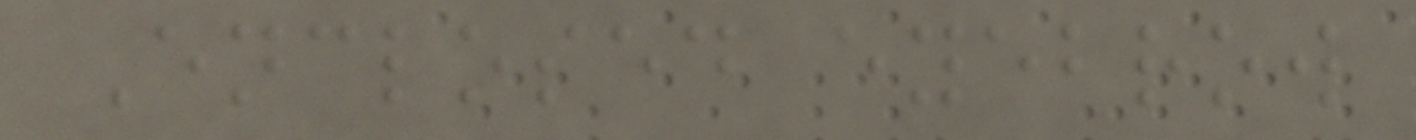Enclosed eyebrow
